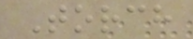Torch
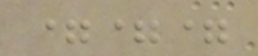===
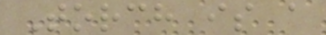Torch is a
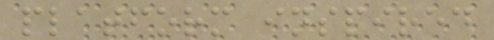platform inspired
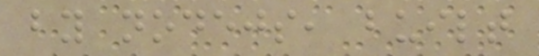by nodejs, built
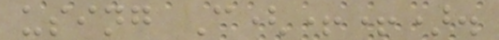using C(++).
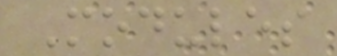Modules
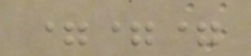===
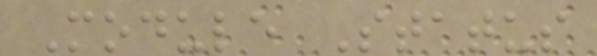Module Status
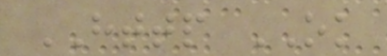HTTP OK
